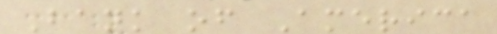Bank of America
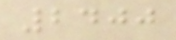2400
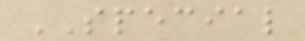SPECIAL
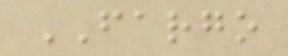FARGO
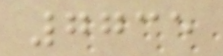7735
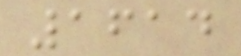1614
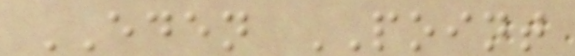EDEN POINT
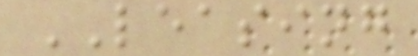LEASING
